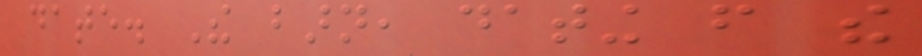date. The barn, dating from the
